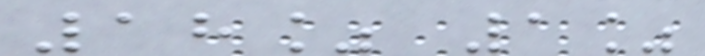18% 1%
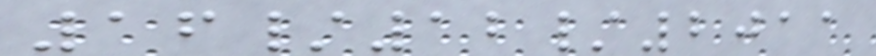16/12/2011
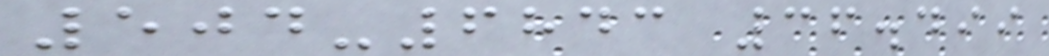504-6843 36.499
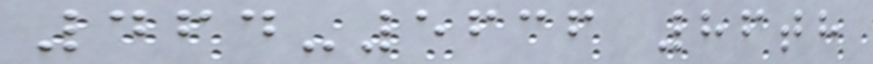464-5636 86th
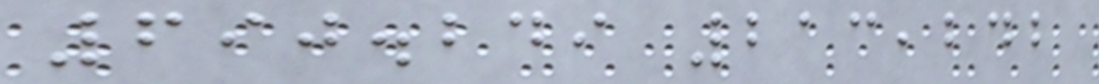690.249 213,242
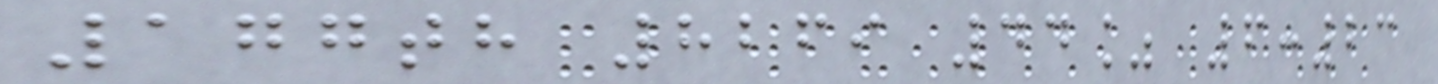177th 8269 44% 6:23
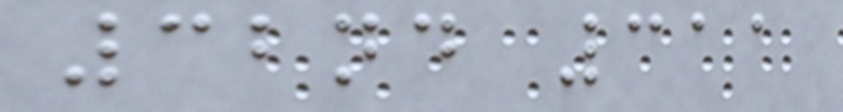32nd 311
